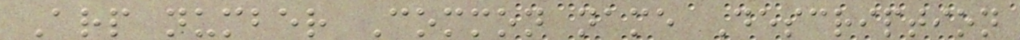Arp number Common name Description
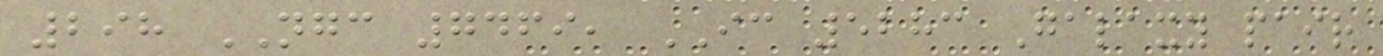298 NGC 7469, IC 5283 Galaxy pair
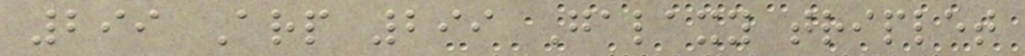299 Arp 299 Galaxy triplet
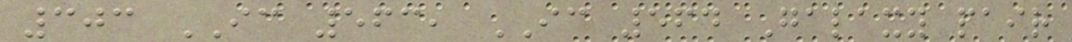303 IC 563, IC 564 Galaxy pair
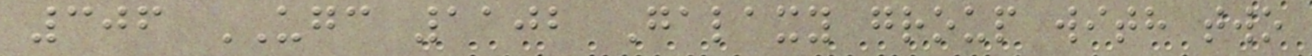306 UGC 1102 Galaxy group with two
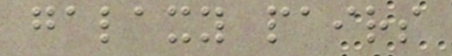galaxy pairs
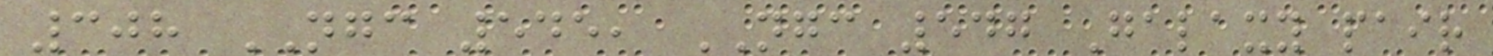308 NGC 545, NGC 547 Galaxy pair
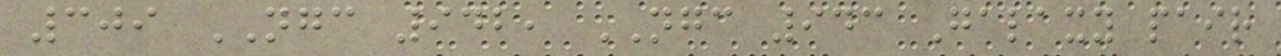309 NGC 942, NGC 943 Galaxy pair
